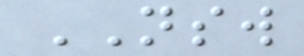NSW
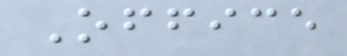Office
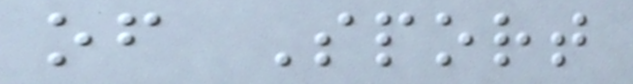of Sport
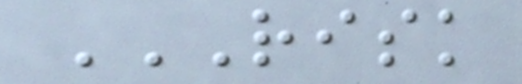RISK
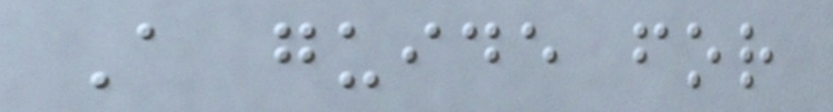A guide for
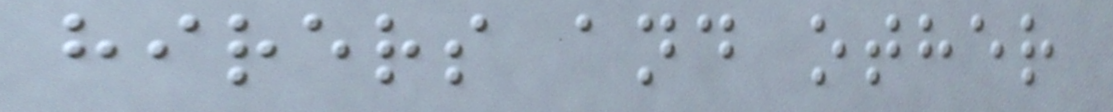hirers and other
